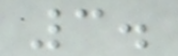3.
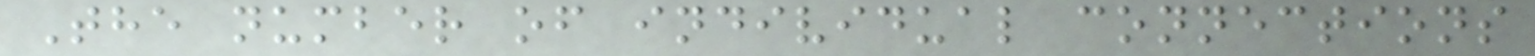The number of individual connections
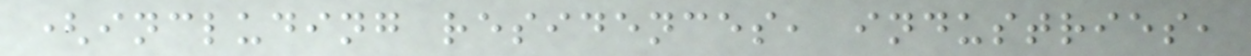(including residences, industries,
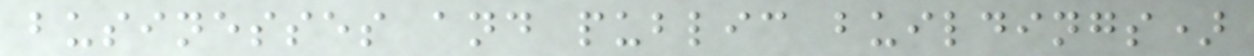businesses and public buildings)
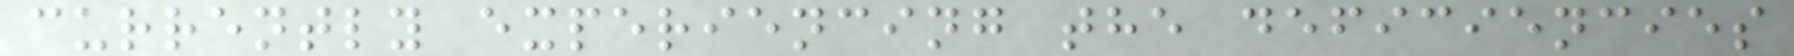currently experiencing the deficiencies
